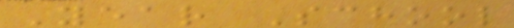Year School
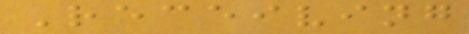Receiving
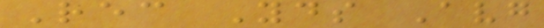Rec Yds Avg
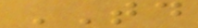TD
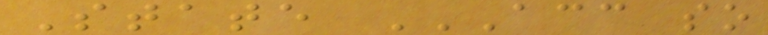State ACC SO
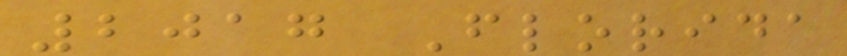2017 Florida
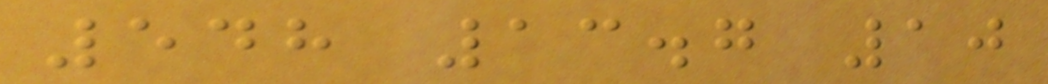548 13.7 10
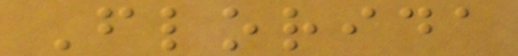Florida
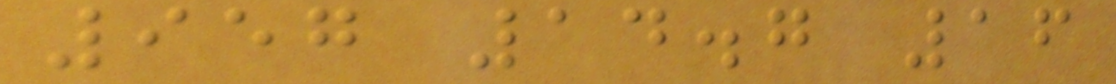957 14.7 16
